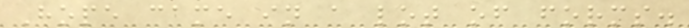Hope came in a lot of forms.
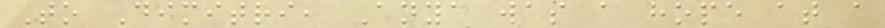To Dimitri, Anya was a hope at a
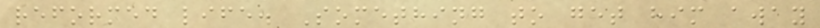reformed life. Something to get him away
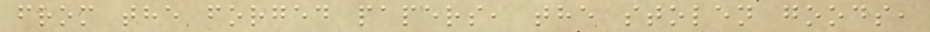from the forged papers, the stolen goods,
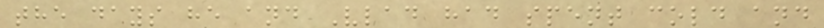the days he and Vlad had spent cold and
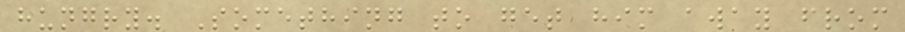hungry. Something to get him away from
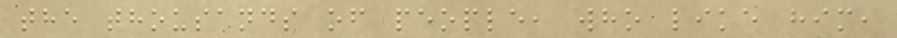the thousands of people, who like him,
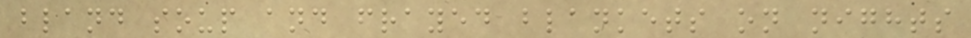bland soup and frayed blankets on nights
